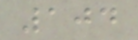104
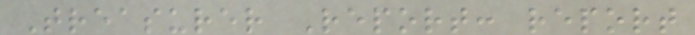Treasurer Report: report
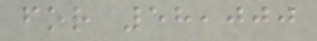for 58,000
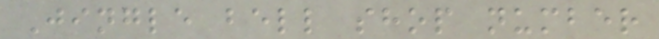Jingle bell shop number
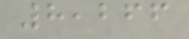8,266
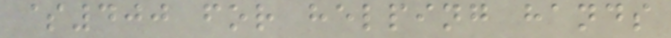$400 for helping hands
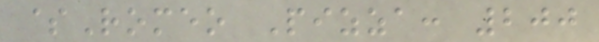$Romeo Pizza: 200
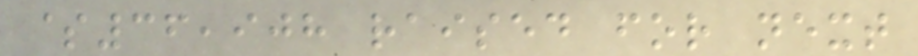$36,908 raised for next
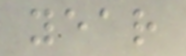year
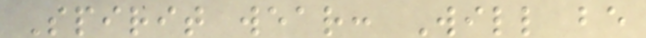Spirit wear: Will be
